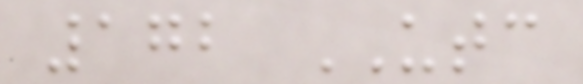172 UTC
